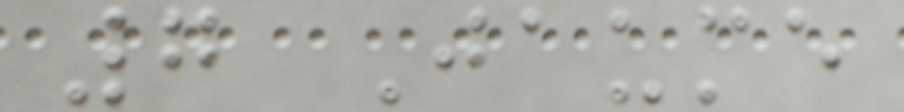7 Jaume
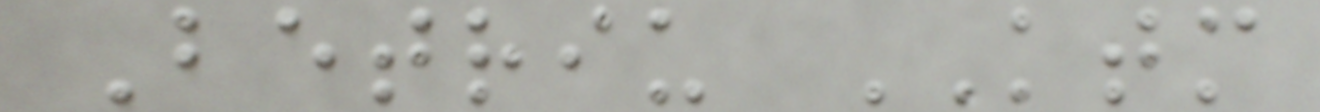Betriu KTM
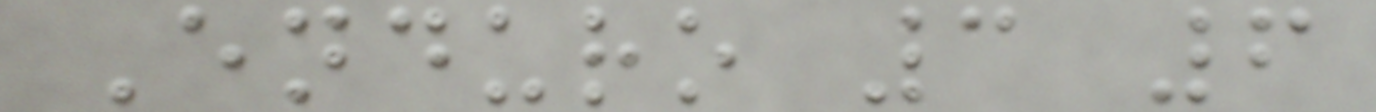Enduro 3 6
